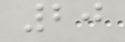20
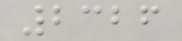2326
